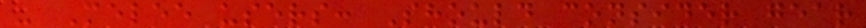- Melee users: Should consider gear
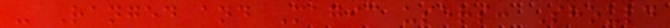- Ranged and Magic users: Should
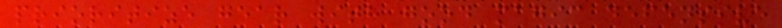prioritize gear with good magic defensive
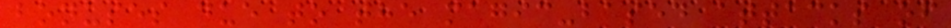bonuses due to the magic-based attacks of
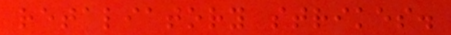retaliatory strikes.
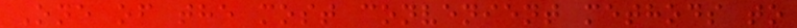One of the most convenient methods to
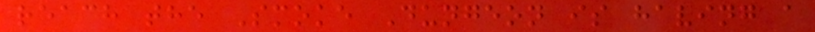reach the Smoke Dungeon is having a
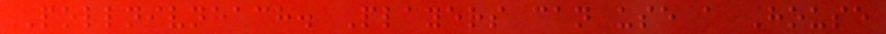Pollnivneach. Players can use a House
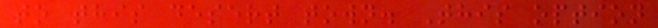to this desert town. This option
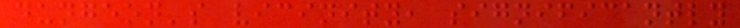dungeon's vicinity, significantly
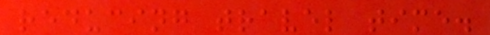reducing travel time.
